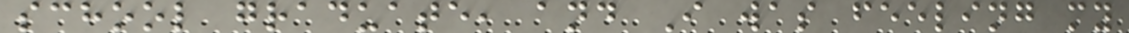school graduate, and I was feeling my
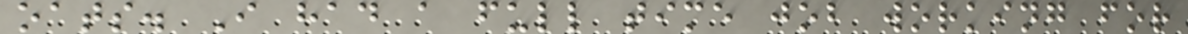oats. I had a full time job working for
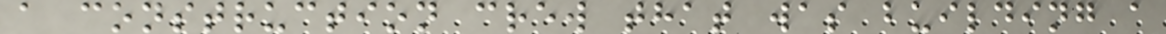a construction crew that was building a
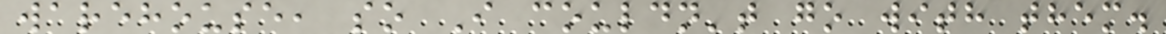warehouse, so I couldn't go with them.
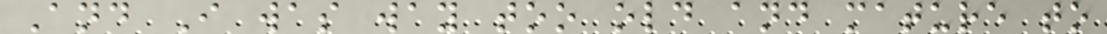And I was way too old and mature to
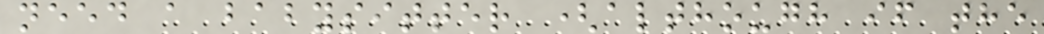need a babysitter (although if the
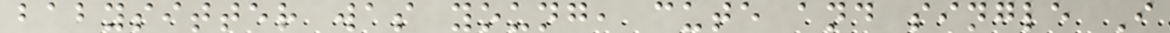babysitter was young, cute and single I
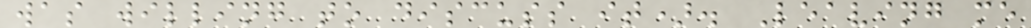was willing to discuss it). Leaving me
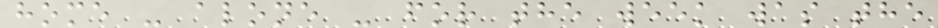home - alone - for the week was the
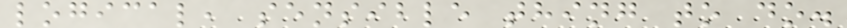logical, sensible thing to do.
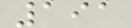191
